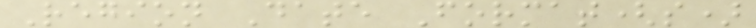Region Date Format(s)
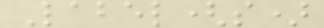Label(s)
